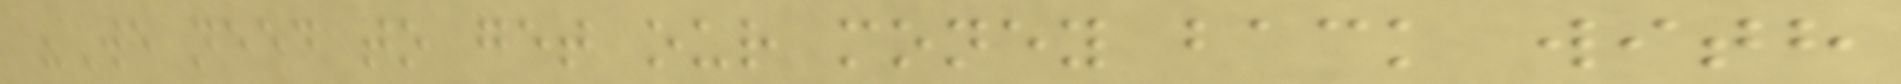"We need to get our money back with
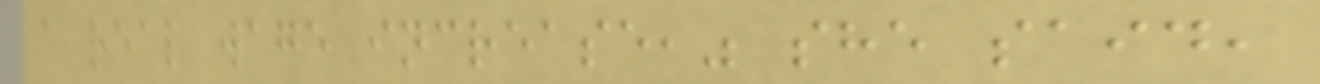a real wage increase," she said,
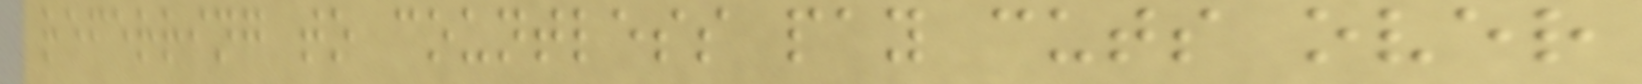referring to countless pay cuts over
